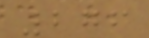276
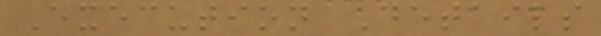Execution Details
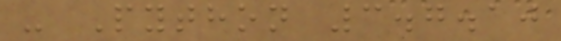- Python 3.7.10
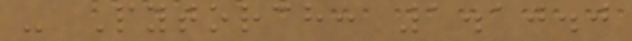- Pytorch: 1.10.0
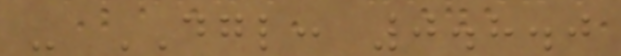- DGL: 0.8.0
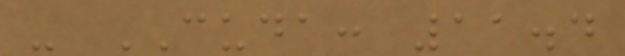- CUDA: 11.4
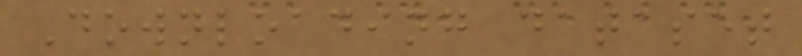Downloading dataset
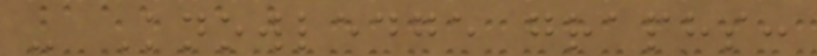- Knowledge graphs:
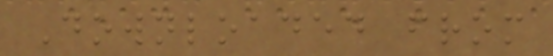Downloaded from
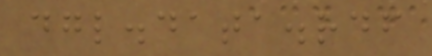dgl.data.rdf
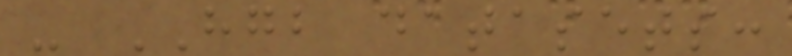- HGB datasets:
